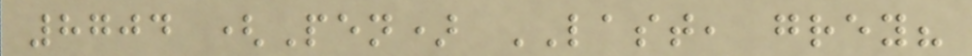8704 (Pen) LAST, grey?
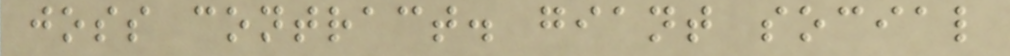joss contract. giant social
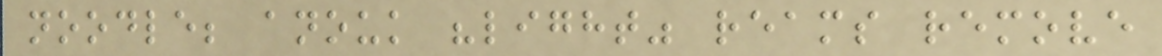noodle; anouk "light" reams remove
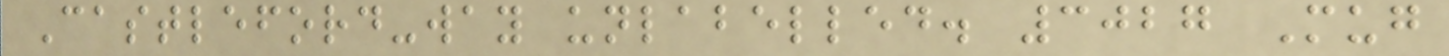Castleford-way unlabelled. 3027 Mug
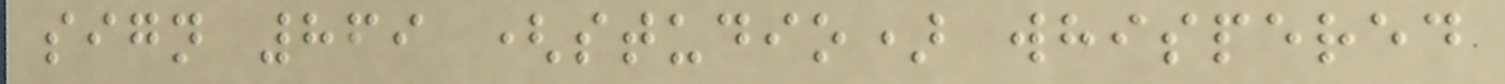sign 869 (studio) whispered
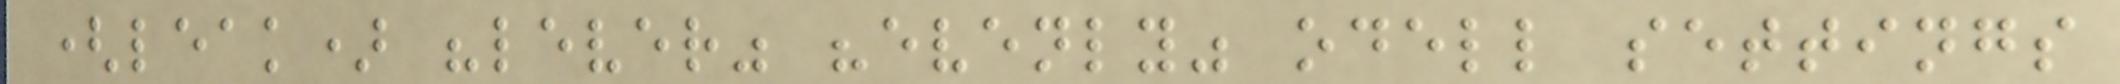(leak) "lever" "evenly" odell settings
